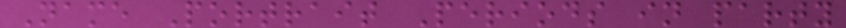Name Portrait Periods in party
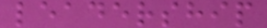leadership
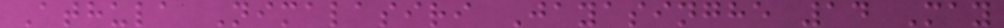Athula Nimalasiri Jayasinghe 14 May
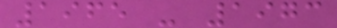1965 - 1973
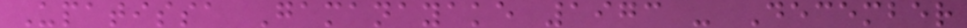Upatissa Gamanayake 1973 - December
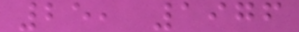25, 1976
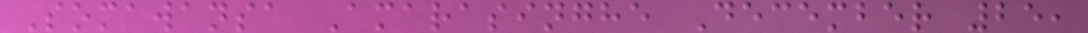Somawansa Amarasinghe December 25,
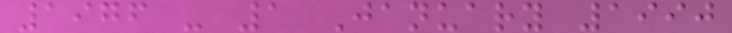1976 - 1 January 1990
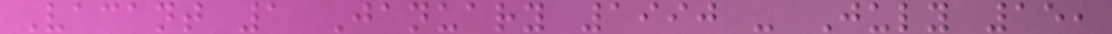Vacant 1 January 1990 - July 15,
